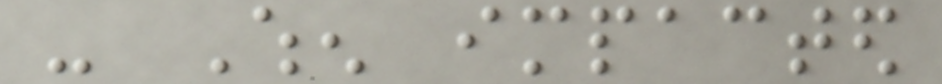- When impacted
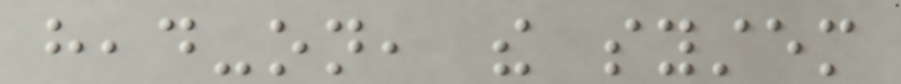head-on, the system
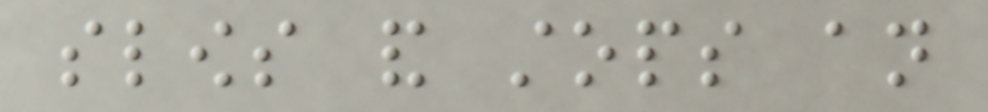slows and stops an
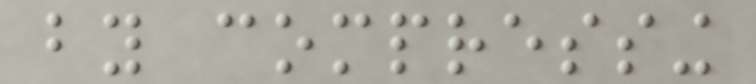by compressing
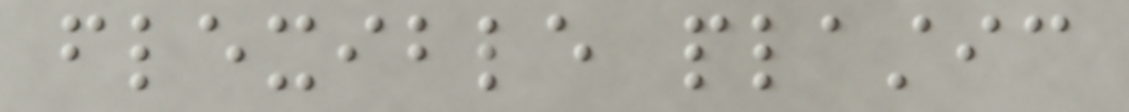flexible plastic
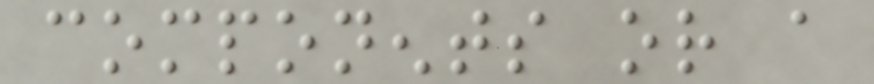components or a
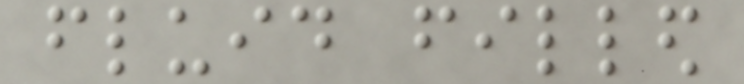fluid filled
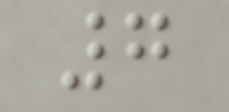7
